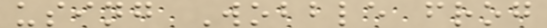using Wobble frog
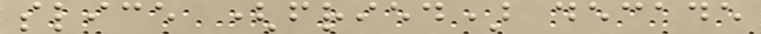slice (fried) decade
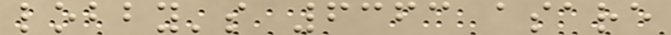lobby's 6363 asare
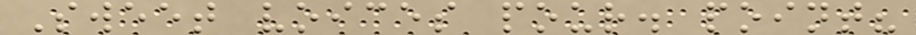Sweet voices pour. point?
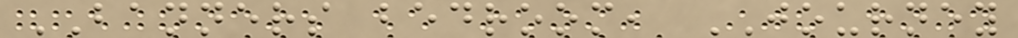BANNERS bedroom, JOURNEY
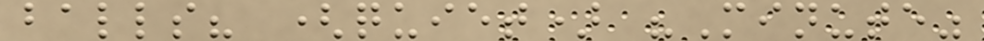balls? (quiet) "Minute"
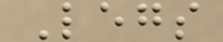Legs
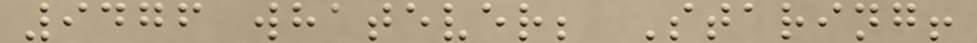9476 whatever; Staring!
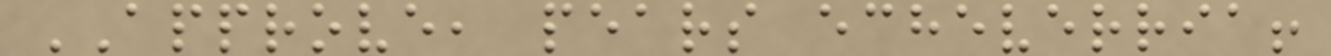APPROVE, pears echeverria!
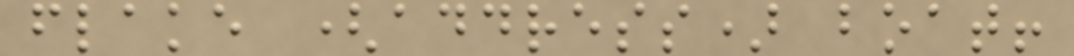flake (address) boat!
